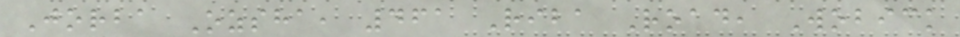Jorba Ozsha, 461 Riba Road, Wobick
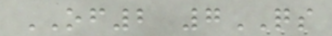OF2 7QS
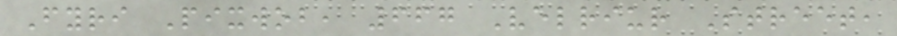Fyri Pixwob, 667 Velriur Street,
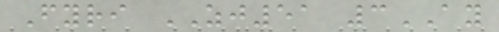Fyri ZJ51 3AY
